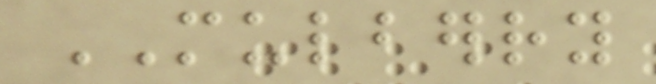MULBERRY
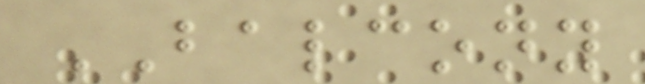BALCONY
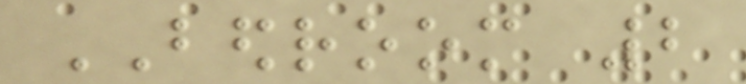BEDROOM 2
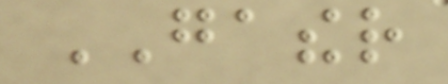GATHER
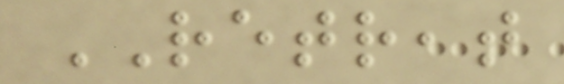RETREAT
